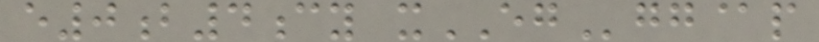e0b4cy xEGgg@p
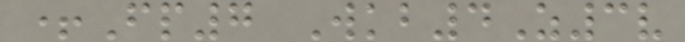+Fp7 Wkb4Z3v
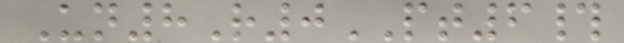Un8R0PT6#
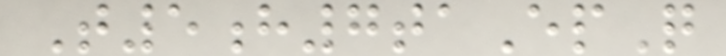T5h7taEpQ
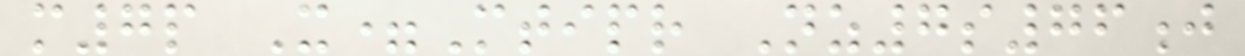m7p X=Mtipr Nz7s76j
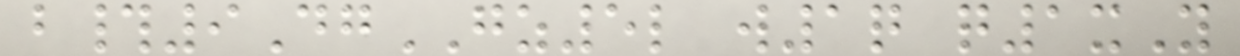b#9DgGZ5l w1q q1xY
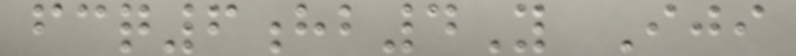fcq6hb4Y Iji
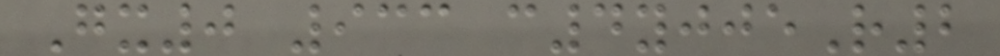Gx0 933 c4yjjeR2
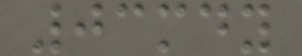03mdy
